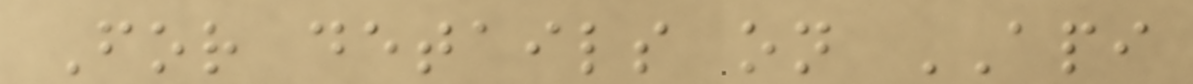For details on API
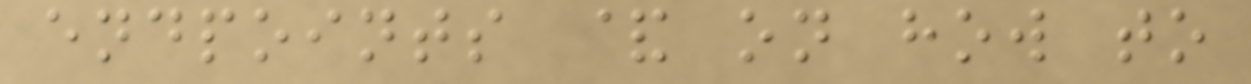endpoints & on how to
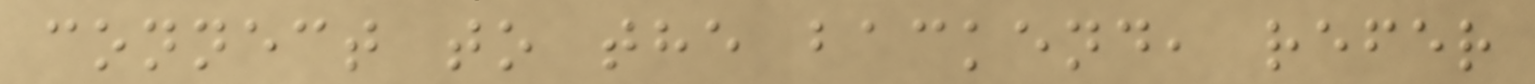connect to the backend, refer
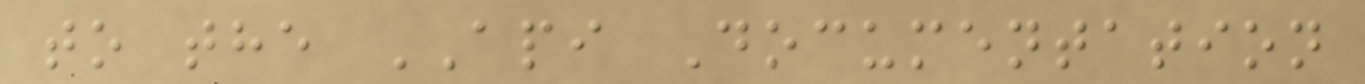to the API Documentation
